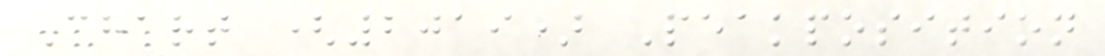Chart (2019) Peakposition
